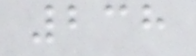238
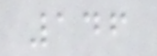146
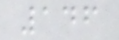146
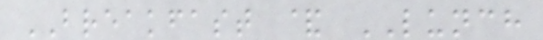BREAKFAST & LUNCH
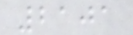2101
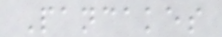Pancakes
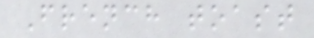French toast
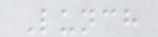Lunch
